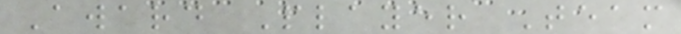Award Player Team
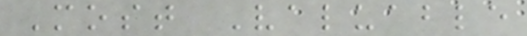Most Valuable
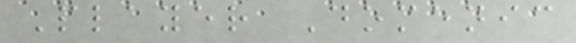Player Domenic
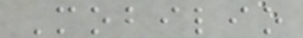Mobilio
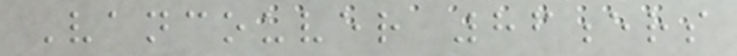Vancouver 86ers
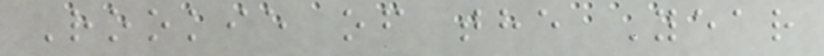Rookie of the Year
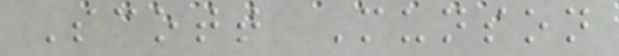Scott Munson
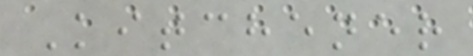Kitchener
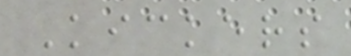Kickers
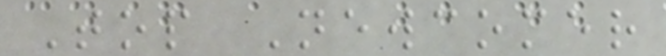Top Newcomer
